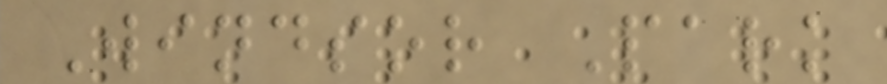Windsor Park
